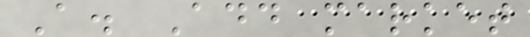A. Add market
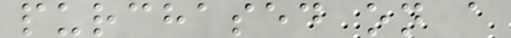purchased on a
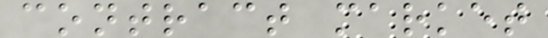contract market
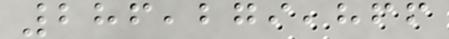286,279,866
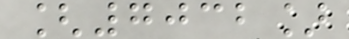[7032]
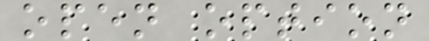open option
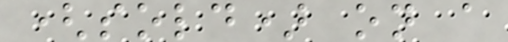(sold) on a
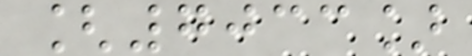[7033]
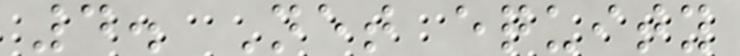4. Net equity
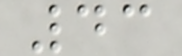43
